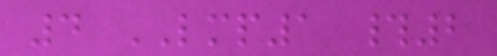4 LMP1 #2
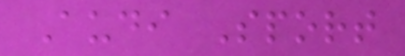Audi Sport
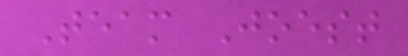Team Joest
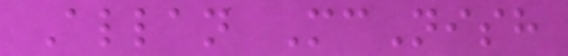Allan McNish
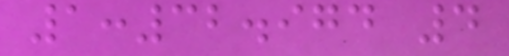1:32.974 4
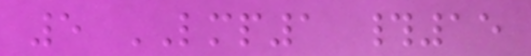5 LMP1 #15
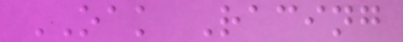OAK Racing
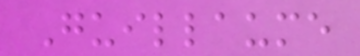Guillaume
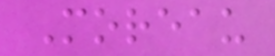Moreau
